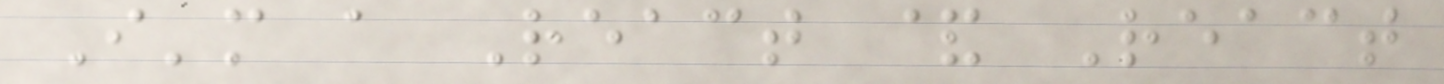I'm a React & React
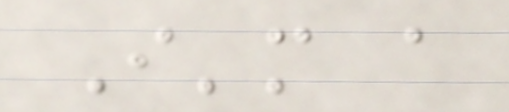I'm a
